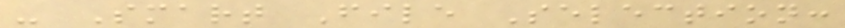- Smart File Selection:
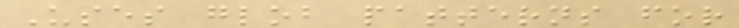Uses glob patterns for
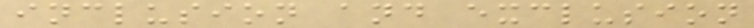inclusion and exclusion
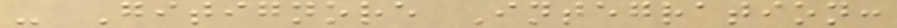- Gitignore Integration:
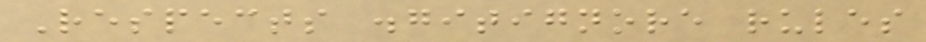Respects .gitignore rules
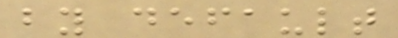by default
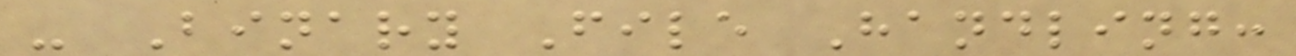- Binary File Handling:
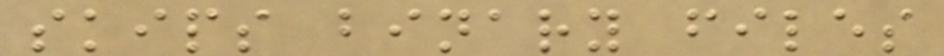skips binary files
